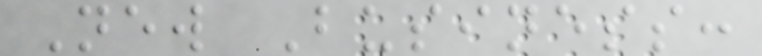New Business:
